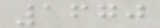1670
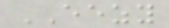EEZY
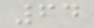64
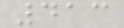413
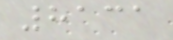8131
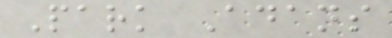Park Adans
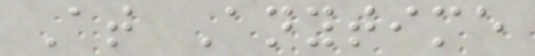At Anytime
